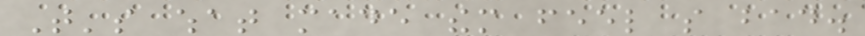That's what made them feel so bad.
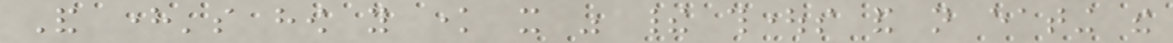And here's how you know it was their thoughts and not eating the
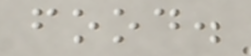food.
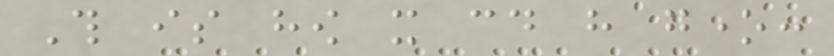This is how it could have gone:
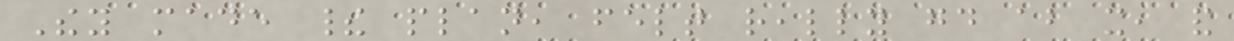They made their plan, felt really good about it, and
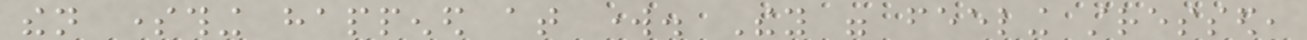then something happened at work. They were feeling stressed,
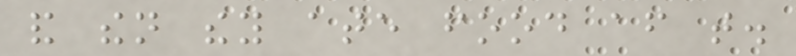and then they ate food after that.
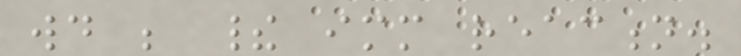would be their immediate reaction.
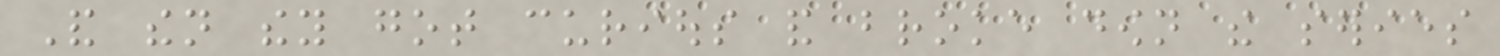And then they got curious and broke down the series
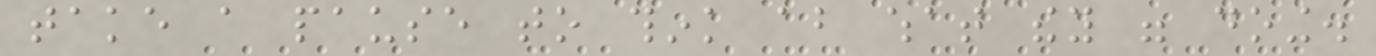take a pause to think about what they were doing.
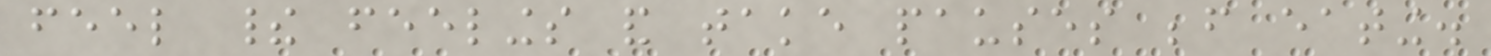feel their feelings and take pauses before eating.
